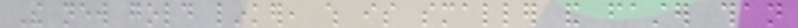The new gold linker, which is smaller and faster than
